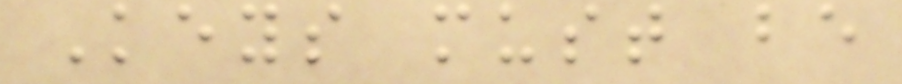Keys must be
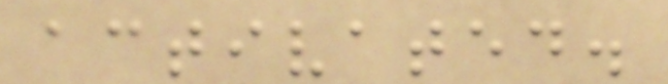activated.
